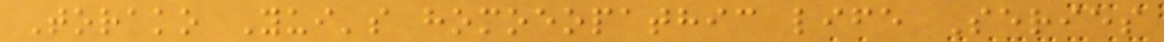Torako Yui's homoeopathic life Series
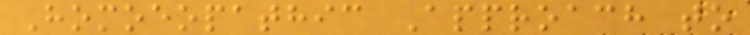Homoeopathic Approach to
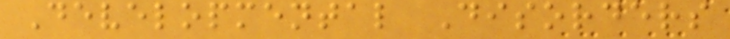Developmental Disorders
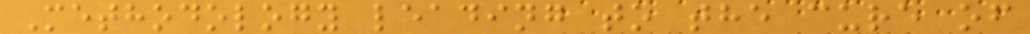Methodology leading to the cure of
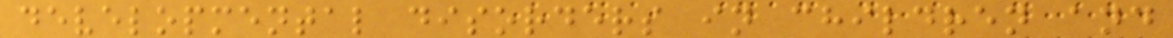developmental disorders in children and
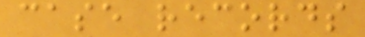case records
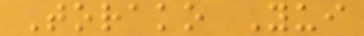Torako Yui
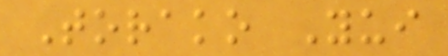Torako Yui
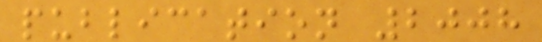publication 2008
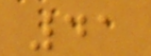41
